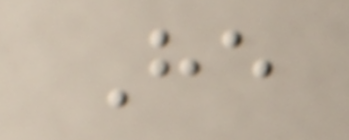He
